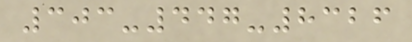303-447-8326
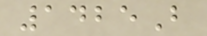1425B
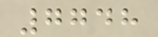7748
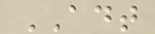ADT
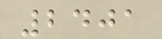2401
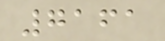7161
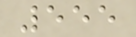555
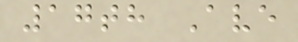17th Ave
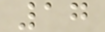17
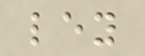ley
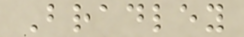Bradley
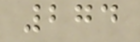274
